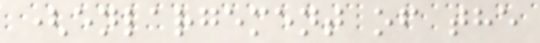(enlargement of the
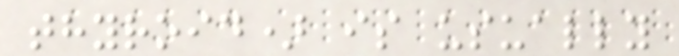thyroid) is usually
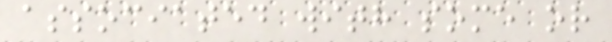associated with some or
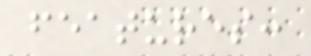features:
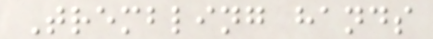Trembling hands
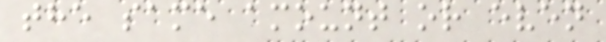the same amount or even
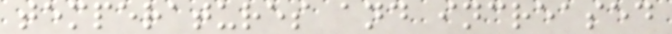temperatures and increased
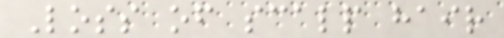Loss of scalp hair
